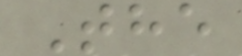The
